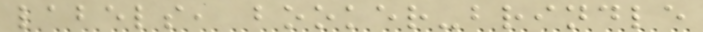labels, booker-brindle
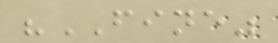"FINE"
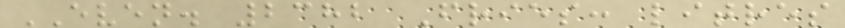EVEN. 2382 Fries: litres
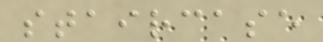staircase
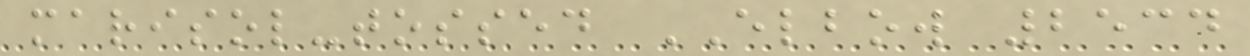marisol-tossed ELBOW 2534
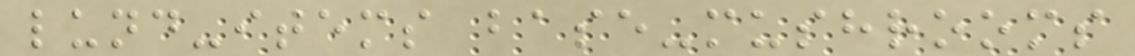lund-items base-mushrooms
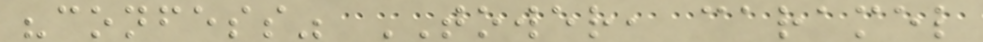"confess" TOWER, caramel
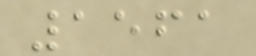1561
